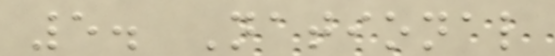5. National
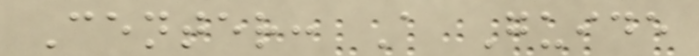Center: A Guide
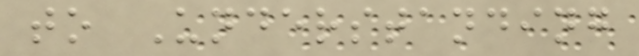to Understanding
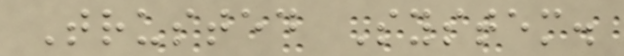Trusted System.
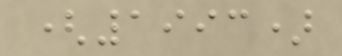(1993)
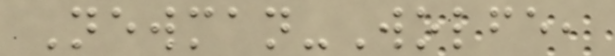Newman-Wolfe,
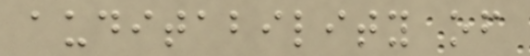auditability of
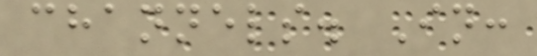channels. In:
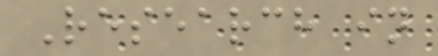Research in
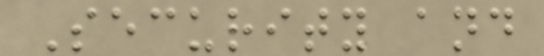Security and
